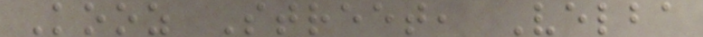Kooz Street, Velba
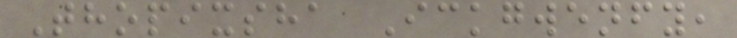Thopixsha Ickgwenfy,
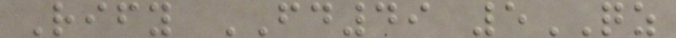Rify FD49 5QZ
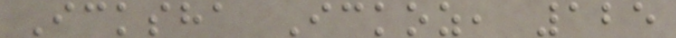Icksha Ickoz, 125
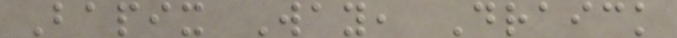Bapix Way, Draick
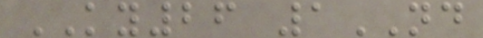KY26 1ND
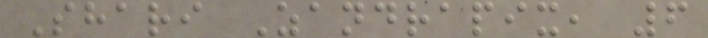Shari Zandrapix, 6
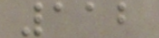112
